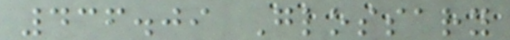436.09 Glossary
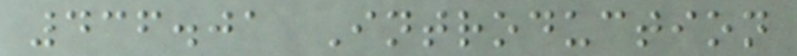436.01 Introduction
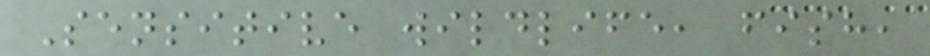Sensitive wildlife, fish,
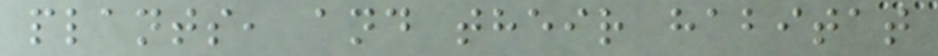plants, and their habitat
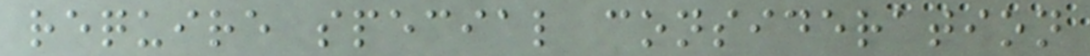require special consideration
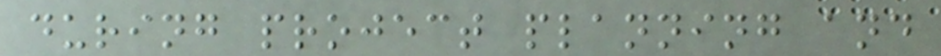during project planning and
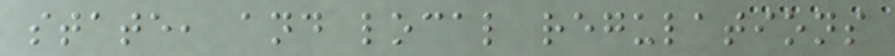state, and local regulations
